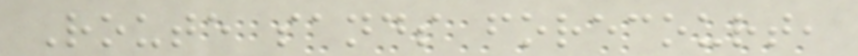Route sands forecourt,
